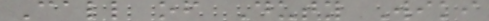Call of Duty Wiki
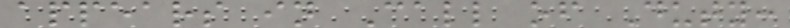appears in Call of Duty:
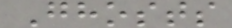Ghosts
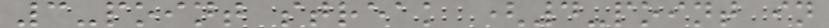3-point streak (4-point in
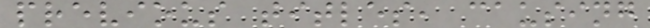previous titles, causing
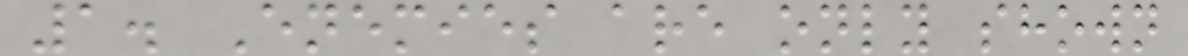1. Enemies are only shown
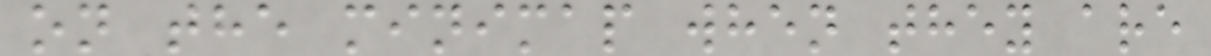on the minimap when they are
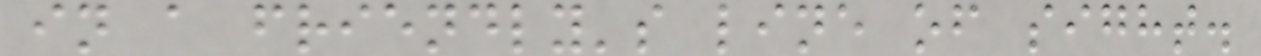in a friendly's line of sight.
